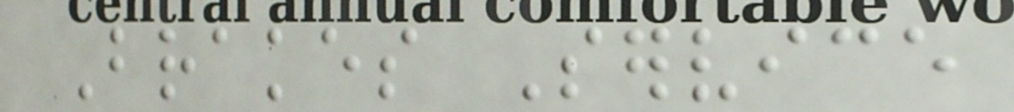Brakes Service
